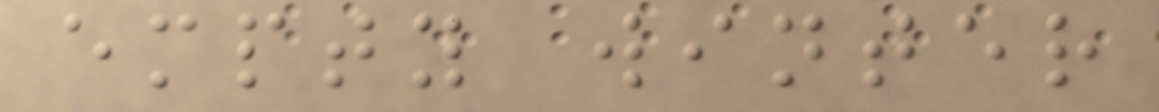empty winter
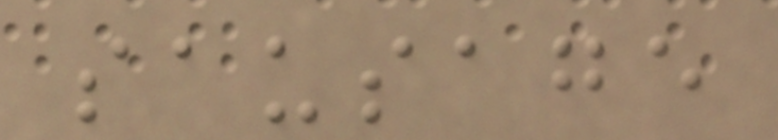sausage
